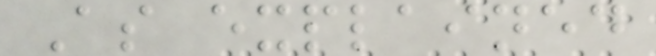As explained
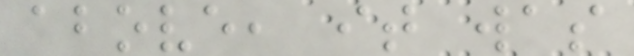above, it was
